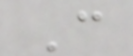C
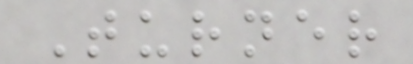Turner
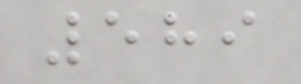589
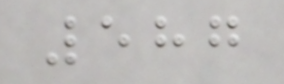587
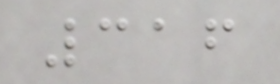316
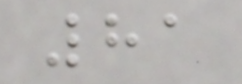81
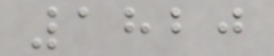1820
